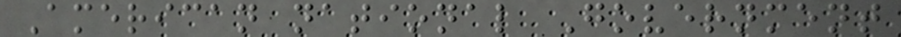American national Government
